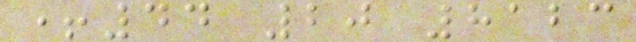+44 20 8123
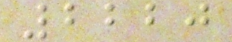2220
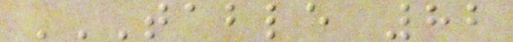TABLE 82
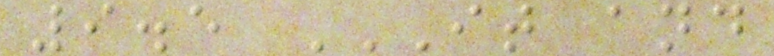9.5 IT AND
